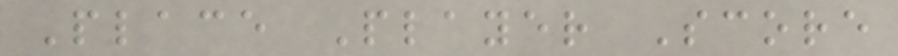Place Player Score
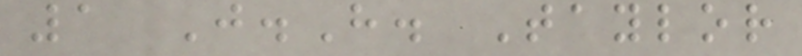1 J.H. Taylor
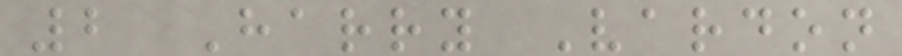2 Harry Vardon
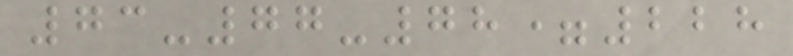73-77-78=228
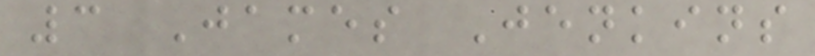3 James Jenkins
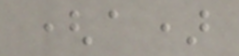(a)
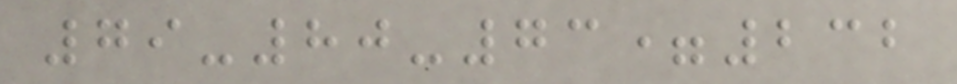79-80-73=232
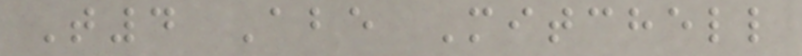T4 Abe Mitchell
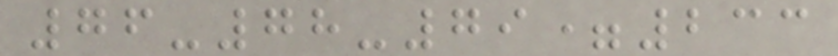76-78-79=233
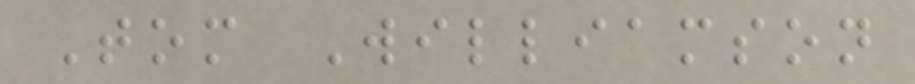Tom Williamson
